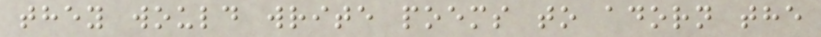they would write poems to adorn the
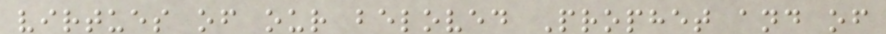virtues of our beloved Prophet and of
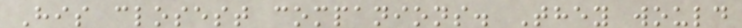His closest companions. They would
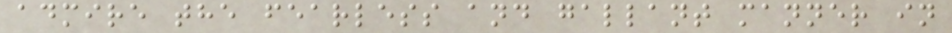admire the fearless and gallant manner in
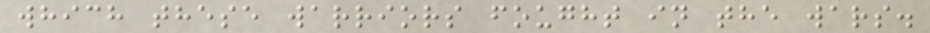which these warriors fought in the wars.
